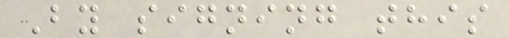By signing this
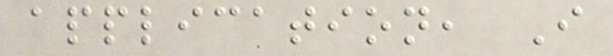application, I
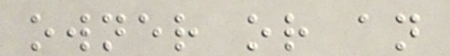owner or an
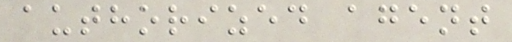authorized agent
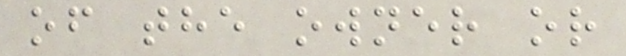of the owner or
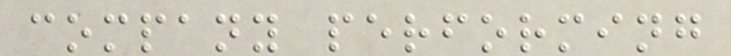company performing
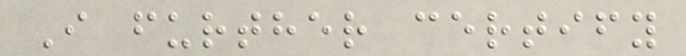I further certify
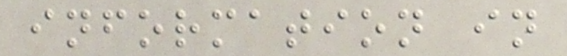information in
